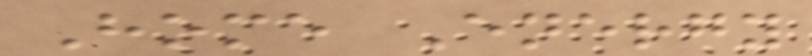Home Energy
